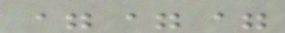===
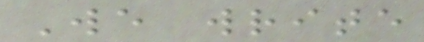We write
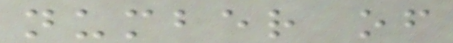number of
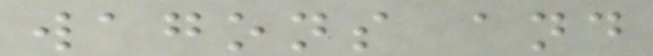wagons and
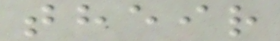their
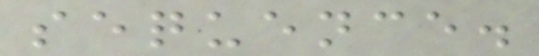sequence.
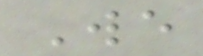We
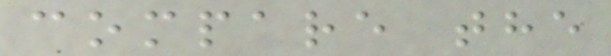compare the
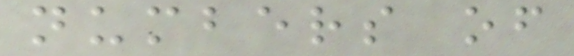numbers of
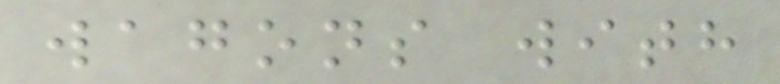wagons with
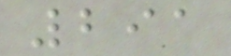291
